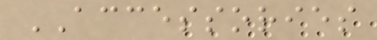ACCESSORIES
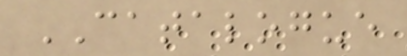CATALOGUE
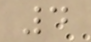4
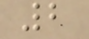2
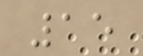15
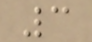3
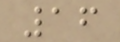16
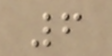6
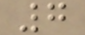7
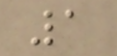1
